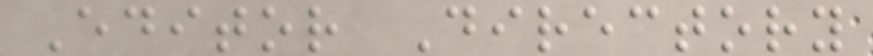Editor Directory
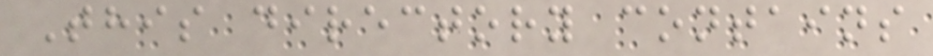This directory contains
